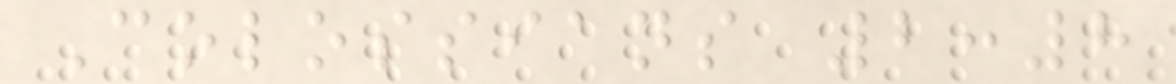Colossians 2:8
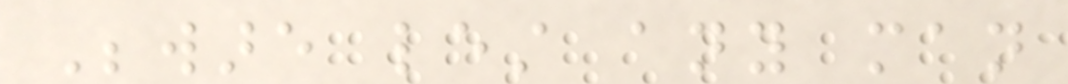Beware lest any man
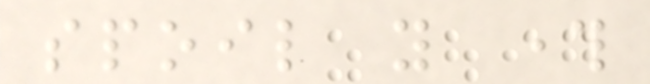spoil you through
